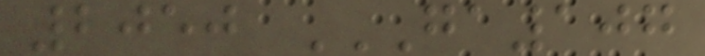2050 GA107
